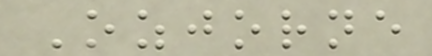Ozjorne
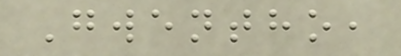Gwentho,
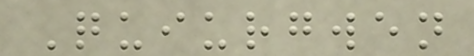Quiurgwen
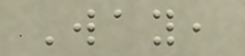Way,
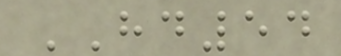HD54
